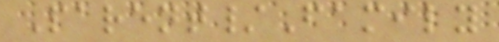Parent/Family
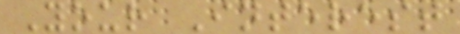Your Interest
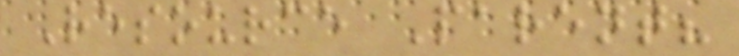Resource Parent?
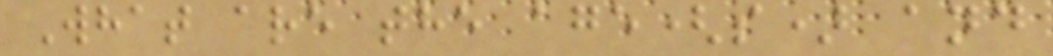What are the age(s) and
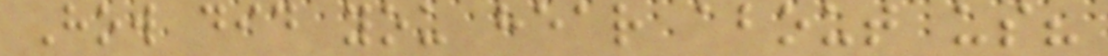How did you hear about us?
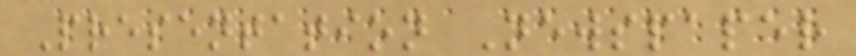Presentation Newspaper
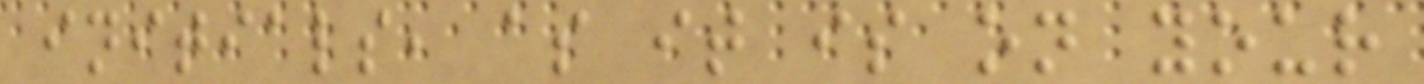initials, as it is on your
